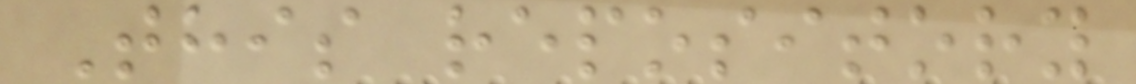This repository
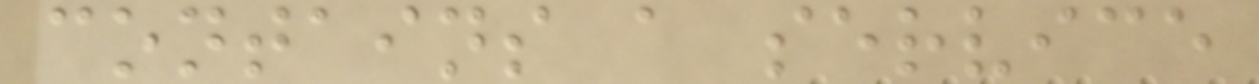contains a service
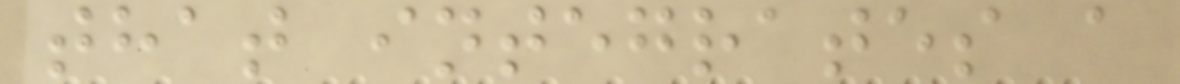that integrates a
